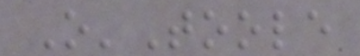O'Toole
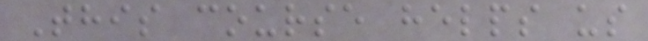This course helps us
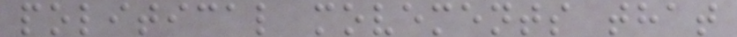political movements that
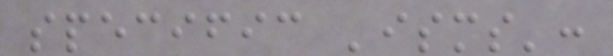specific 'isms':
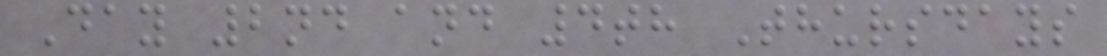Day 2nd and 4th Thursdays
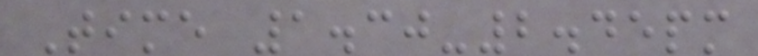Time 1.30-2.45pm
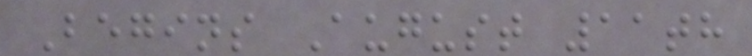Begins August 11th
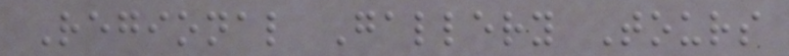Regional Gallery Tours
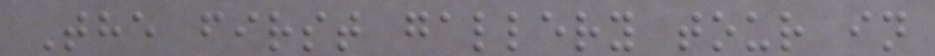The first gallery tour in
